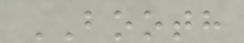BOOTH
